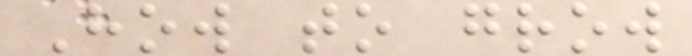How to grow
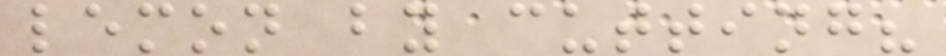lemon by cutting?
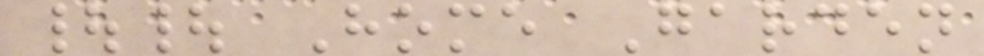|| Home Garden
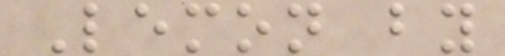Lemon by
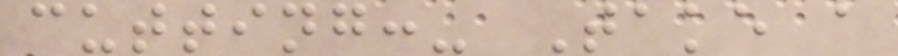cutting:- Take a
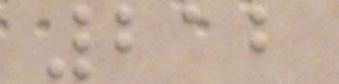212
